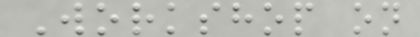Workshop on
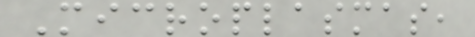Microplasmas,
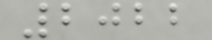2022
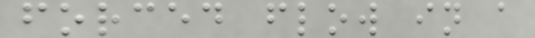forced flow in a
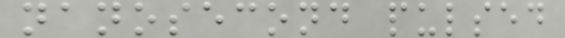nanosecond pulsed
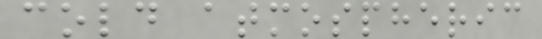cold atmospheric
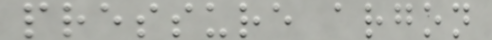pressure argon
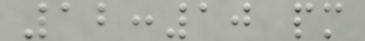12:10 pm
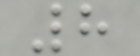8
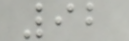92
